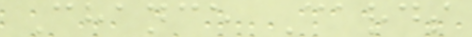Chance Cards
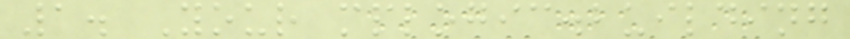1. Your mplogic.building
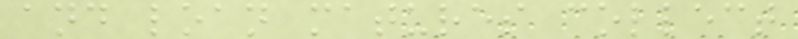and loan matures collect
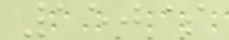150$
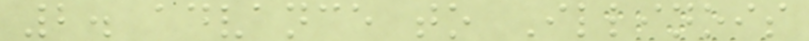2. advance to Illinois
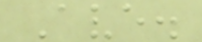Ave.
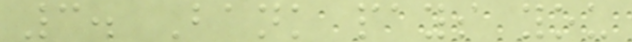3. Bank pays you
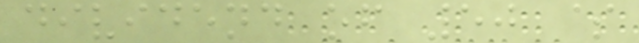dividend of 50 $
